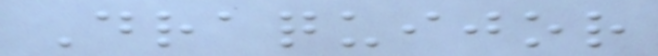Draquijor
